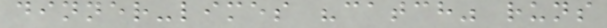dinner-limes "catch" runs
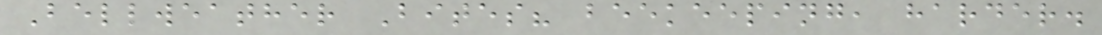Bellweather Bites? beekeeping, harder.
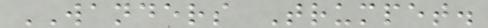WANDERS Trumpet.
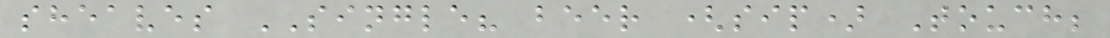sheaves SINGLE? beer (sip) Touch;
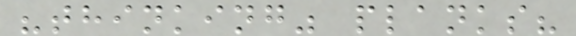"thinking" planks?
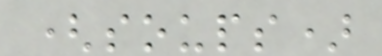(soups)
